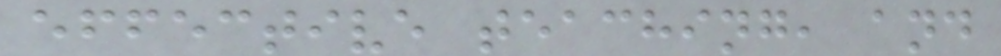effective teaching, and
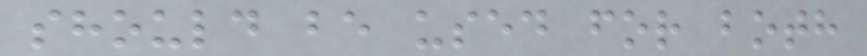should be used for both
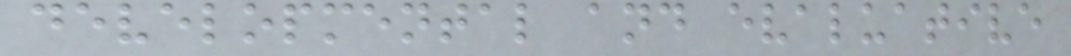developmental and evaluative
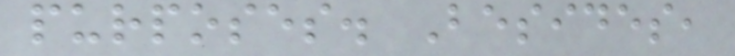purposes. Besides,
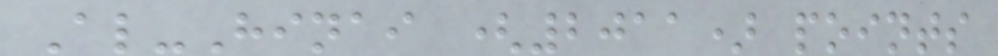Al-Hinai (2011) points
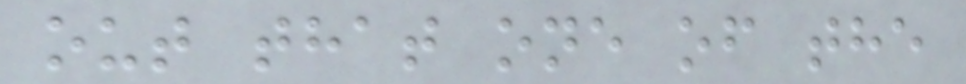out that one of the
